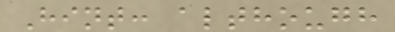Hint: although
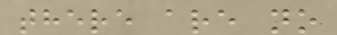there are no
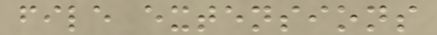file extensions
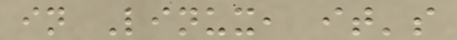in Linux, it's
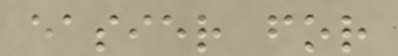easier for
